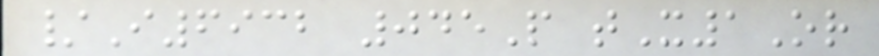/I6932 045P tX1Or
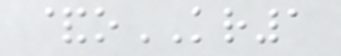&oKR1
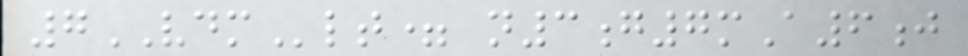7VDMlt= n3g7mA6j
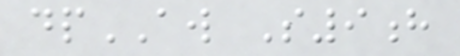dpAW S9h
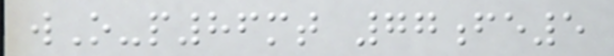wO-p86mt 77fe5
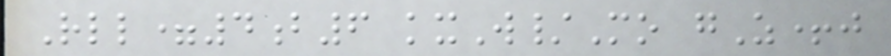Rll=4b6 kxW/Mo gZ+j
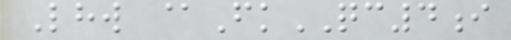Lhw @FkQC4i
